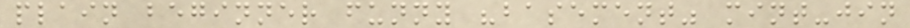plain beginner funny "basement" mint-jin
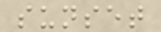sunset
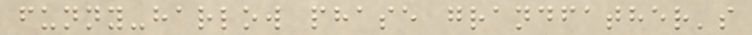funny-harlow phase grandfather's
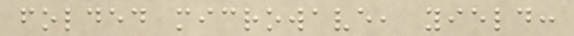folded microwave, yield:
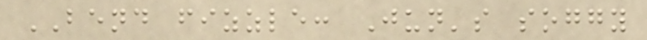BEND fizzle: Jun's soggy
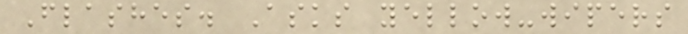Flashes. Asks yellow-wipers
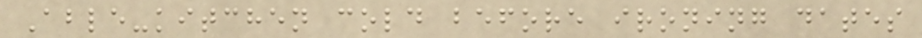Able-kitchen cold before ironing dates
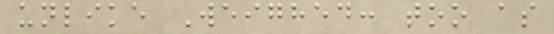unlike Weighed: too as
